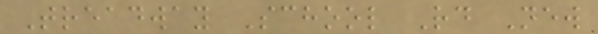Treadway School Rd New
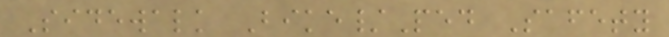Sidewalk Bike/Ped Safety
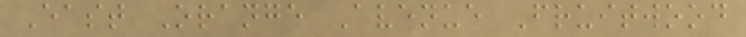East Orange Avenue Fruitwood
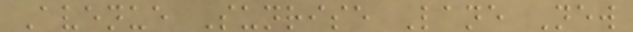Avenue Sunrise Lane New
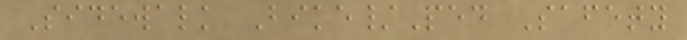Sidewalk Bike/Ped Safety
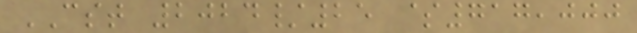CST 2024/25 $717,000
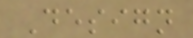Design
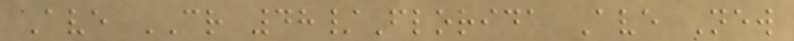Ave CR 48/Florida Ave New
